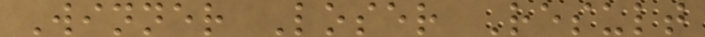Winner Loser Result
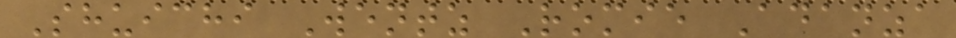Shuichi Wentz Romie Adanza
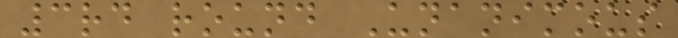3rd round Unanimous
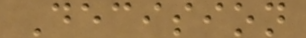Decision
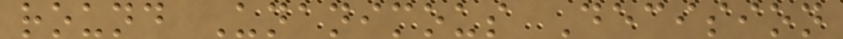round Unanimous Decision
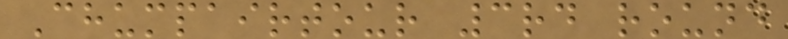Chumpairtour 3rd round
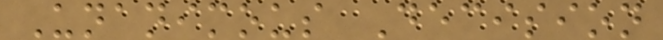Unanimous Decision
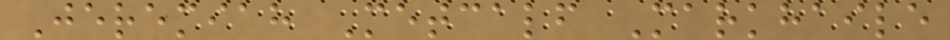Jeremiah Metcalf Markhaile
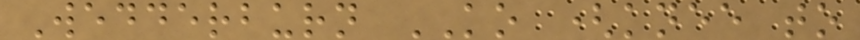Wedderburn KO (knee to
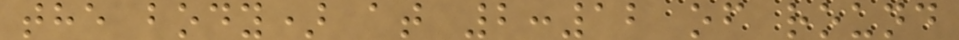the body) at 2:12 of round
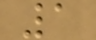1
